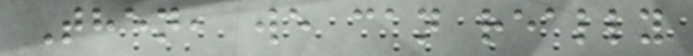Then, we can really
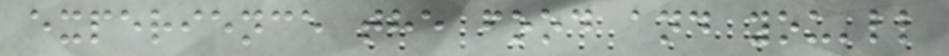experience the food and you'll
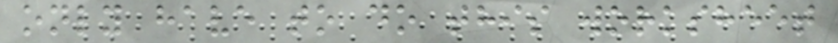only have to do this worksheet
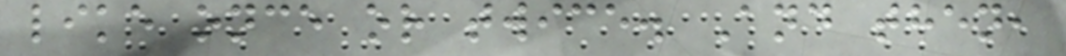like once or twice. And then,
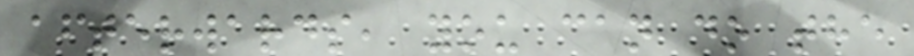afterwards, you can do the
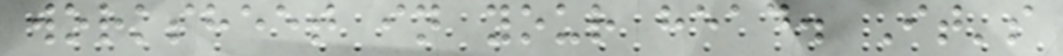worksheet in your head. It's
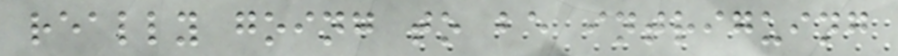really going to be intriguing
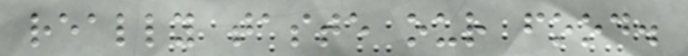really taste our food.
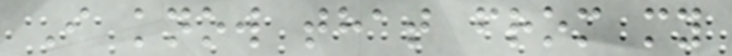I know that from my
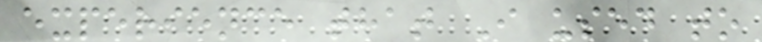experience that I used to
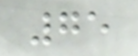75
